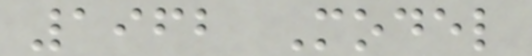1962 Model
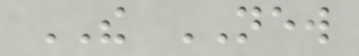THE NEW
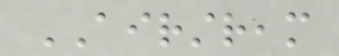AIRSTREAM
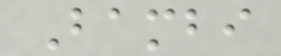Bambi
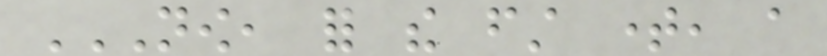NOW, FOR THE FIRST TIME, A
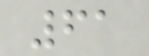61
